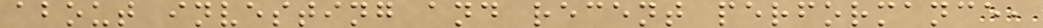about investing and recent performance,
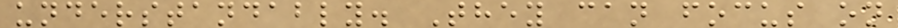understandably. They can focus on
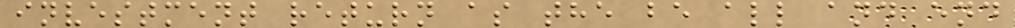investment return as the be all and end
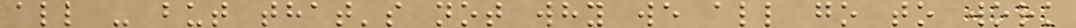all - but that's not why we all go to work
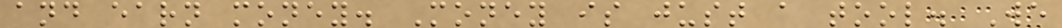and earn money. Money is just a tool. We
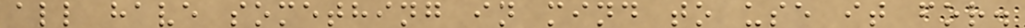all have something in mind to use it for.
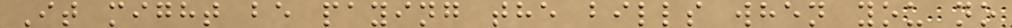It might be paying the bills when you no
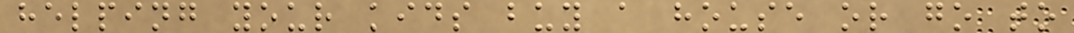helping your kids buy a house or go to
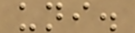uni.
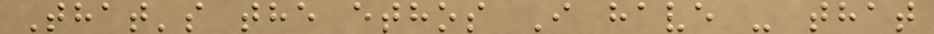That's the ethos I have - that
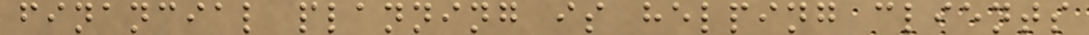financial planning is helping clients
